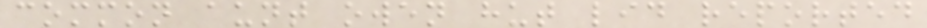common aunt owen hut lid reported
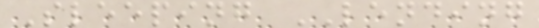Sleeping LENDING
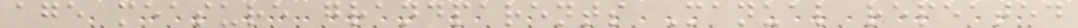age measure grandparents Manual repeated
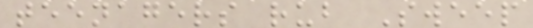teenagers rub Sweep
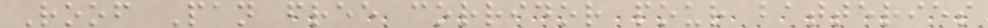Roof Pan free corridor pour batteries
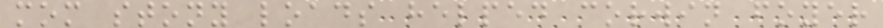mom stony loads helped corwin foyer
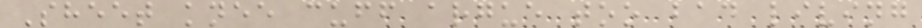Sheet knee cuff argue too bad living
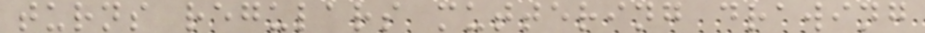turns regulars muttering drawing
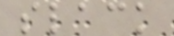slack
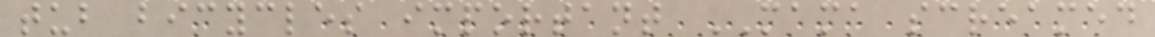tub bicycles important MAMA screamed
